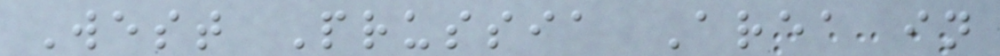West Prussia Area in
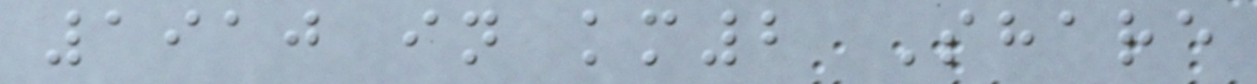1910 in km2 Share
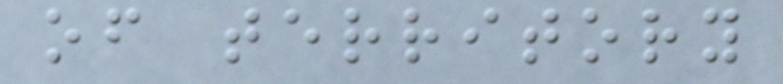of territory
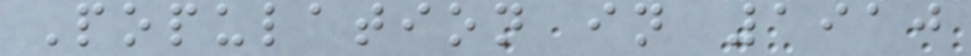Population in 1910
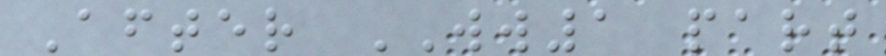After WW1 part
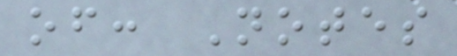of: Notes
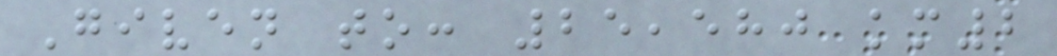Given to: 25,580 km2
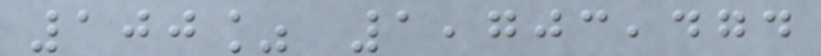100% 1,703,474
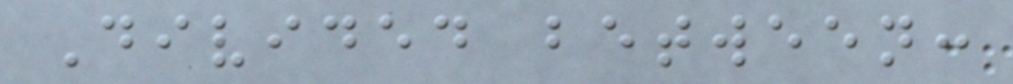Divided between:
